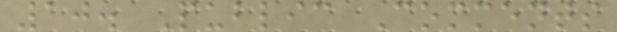10. Public Comments
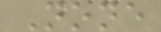None
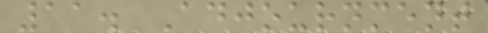11. Adjournment
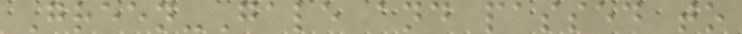Green-Gale and passed to
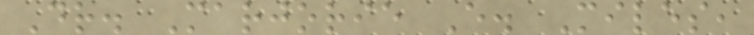Dr. Marjorie E. Miles,
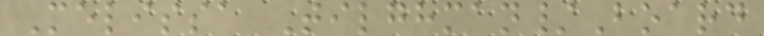Melissa Tilghman/Board
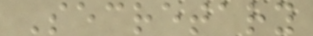Secretary
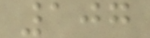107
